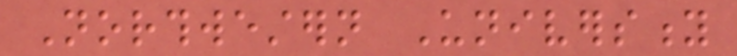Northwestern University
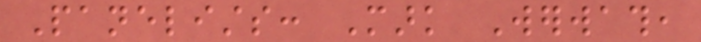Panelists: Mark Werwath,
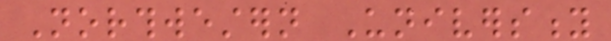Northwestern University
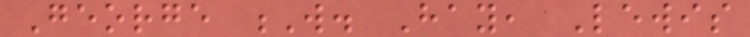George W. Hay, Lewis
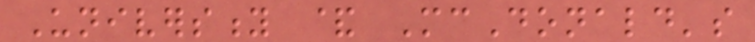University & McDonald's
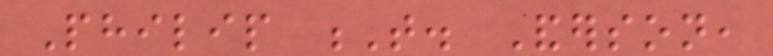Philip T. Anderson,
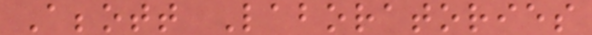Abbott Laboratories
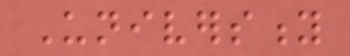University
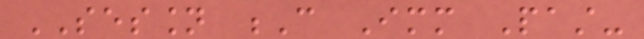SESSION C Immediate Past-
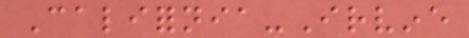California-Irvine
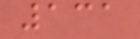131
